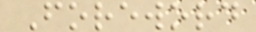Foreword
